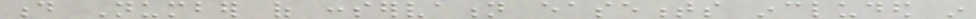d Number of conservation easements included in
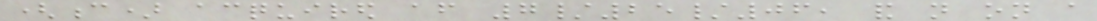(c) acquired after 7/25/06, and not on a
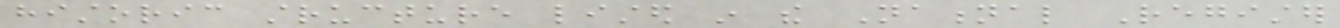historic structure listed in the National Register
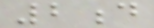2d
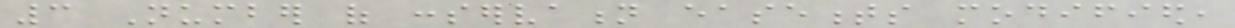3 Number of conservation easements modified,
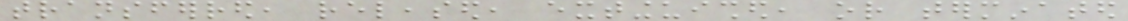transferred, released, extinguished, or terminated
